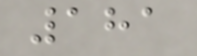181
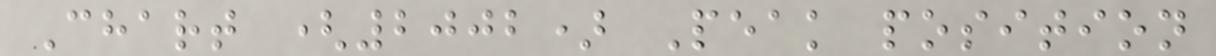Chart (2002) Peak position
